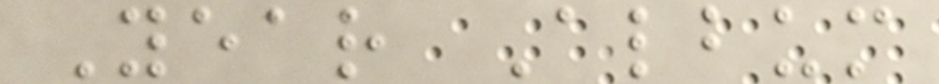Year Album
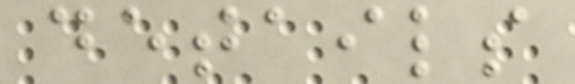details
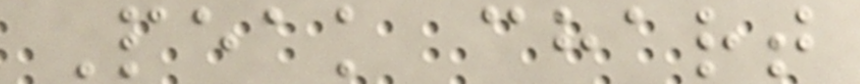Peak chart
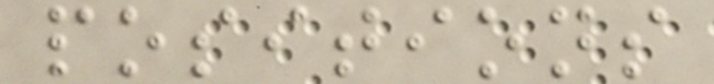positions
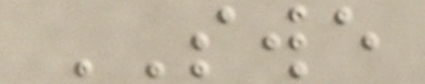SWE
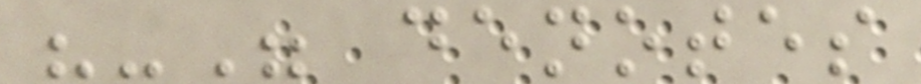"-" denotes
